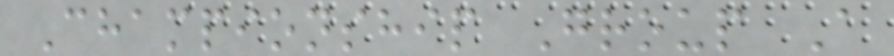Championship Group A
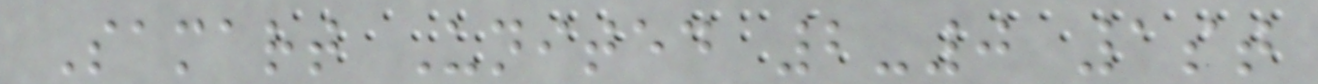Samart United 2-0 1st
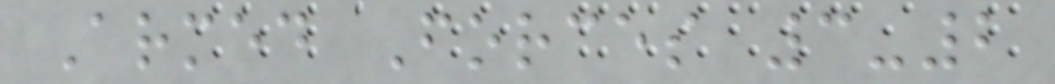Armed Forces 3-2
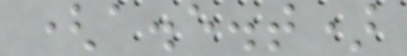(a.e.t)
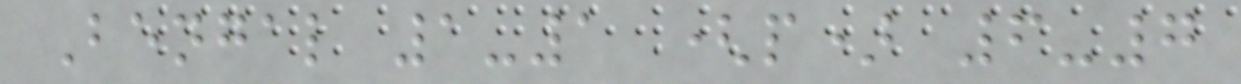Bengal 1-1 (p) 6-7
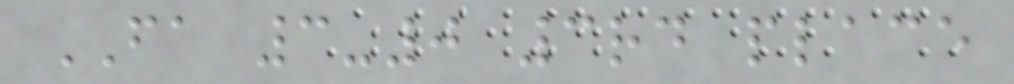FA 3-0 3rd place
